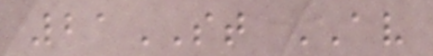21ST AV
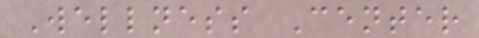Wellness Center
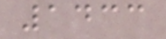1433
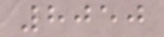8050
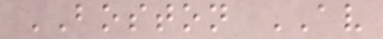BOSTON AV
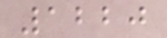1220
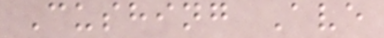Cushing Ave
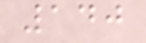140
